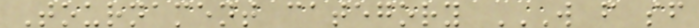Tournament category W F SF
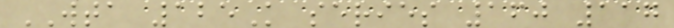WTA 125K series 160 117
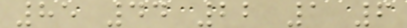85 44 22 1 6
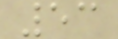53
